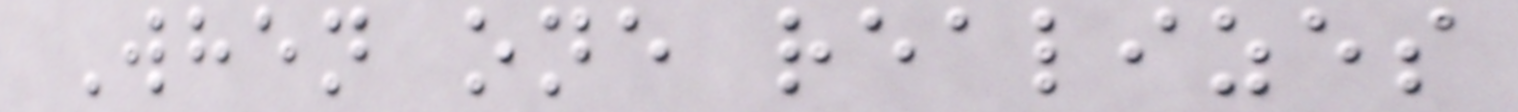When one realizes
